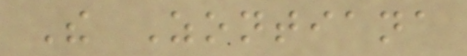The Zontiana
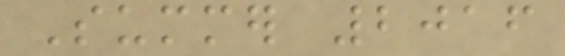Summer 2016
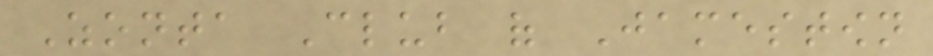Zonta Club of Jamestown
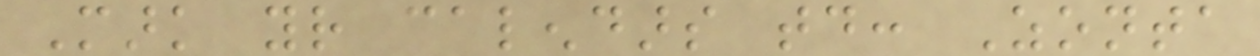Mark your calendars today: Zonta
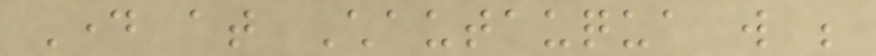Day at Chautauqua will be
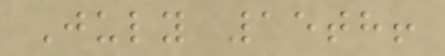July 15th!
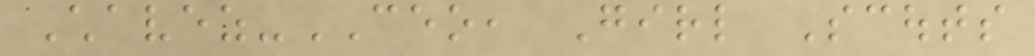Chavez-CEO, Girl Scouts
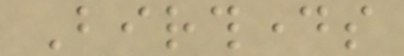Birthdays
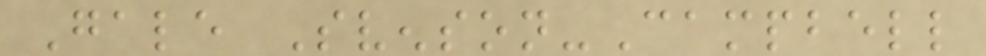Gale Svenson-Campbell
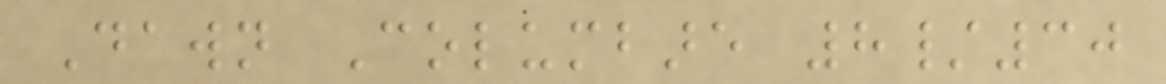Dawn Columbare 8/30
